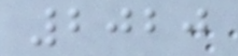2020
